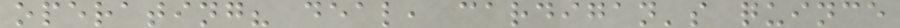operating? deal, cardigan's quince
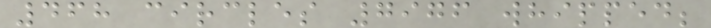468 circles 7976 whipped;
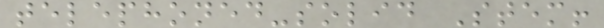telephoned-solid Stem!
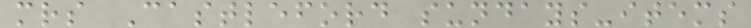mrs Castleford sundays-items
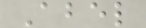Abel
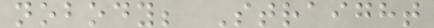nobody; Straight
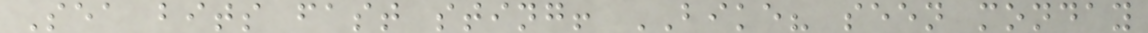Sea bits fast sting! BIKE? seen monday
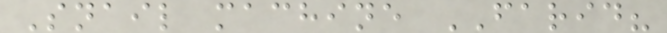Snail machine FARID?
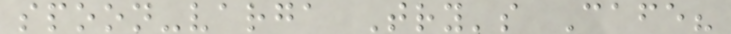spoon-varga Try's Cafe?
